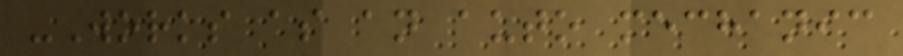-Works as an auto mechanic
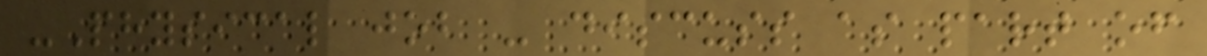-Physical job - discuss as part of
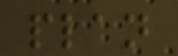plan
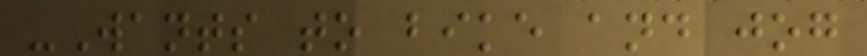-Wants to bike and jog
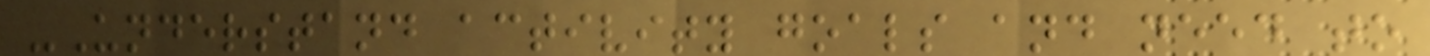-Understand activity goals and need to
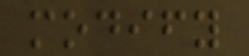modify
